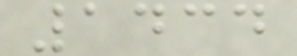1434
